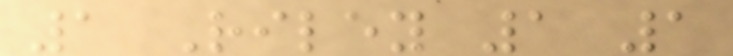1 Riley 1 1
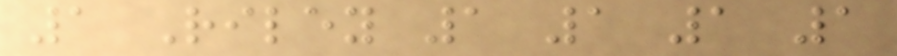1 Riley 1 1 1 1
